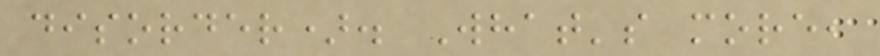disorder). What's more,
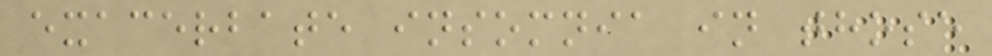exacerbate insomnia in those
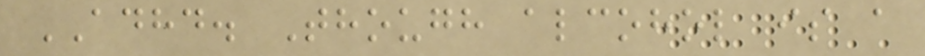ADHD. Though alcohol is a
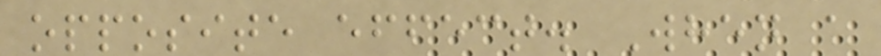opposite effect. When a
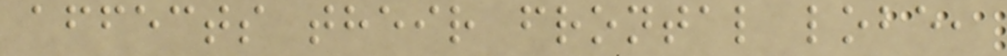affects their frontal lobe,
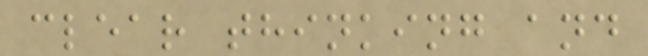clear thinking and
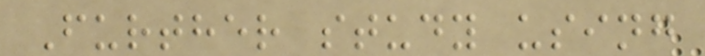Further study using
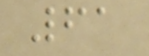61
